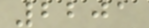2201
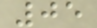05
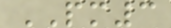PM3
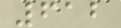612
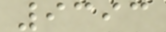9393
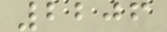2206
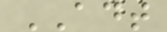ADT
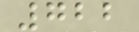722
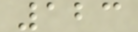123
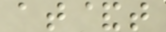at&t
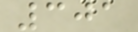301
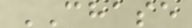CHASE
